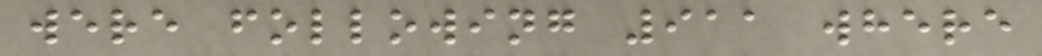were following 911 where
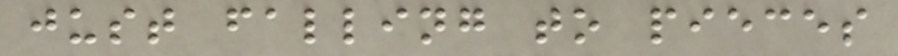just falling to pieces
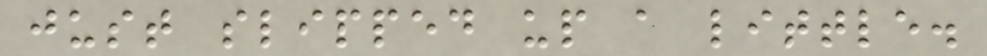just slipped up a little.
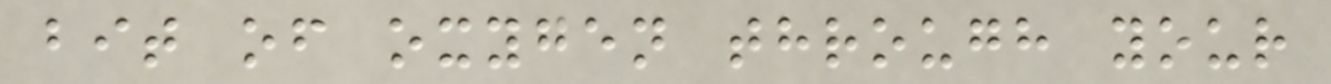bit of oxygen through your
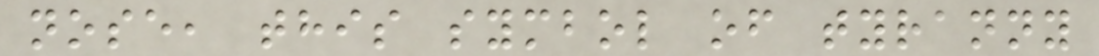nose, this symbol of tyranny
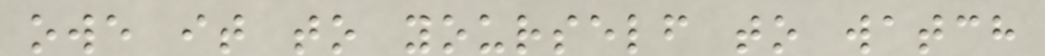owe it to yourself to watch
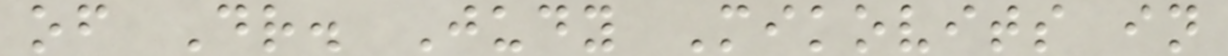of Dr. Judy Mikovits in
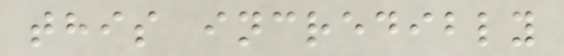this incredibly
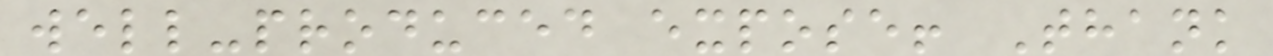well-produced expose! Thank
